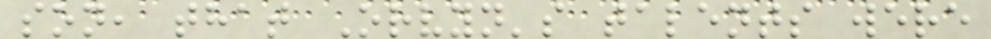son, that Orvyn's talents were
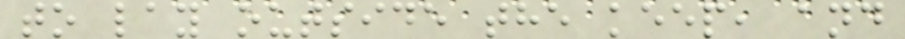to lay outside the keep, and
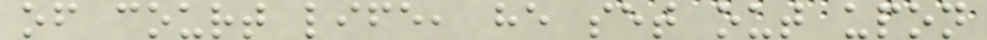of court life, he set out upon
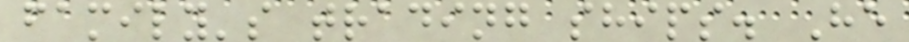family's trading ships. He
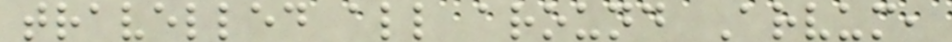travelled all around Arvum,
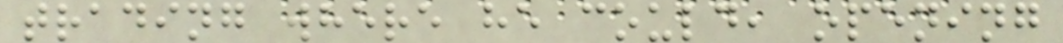trading where he could, opening
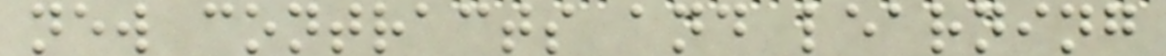new contracts and learning
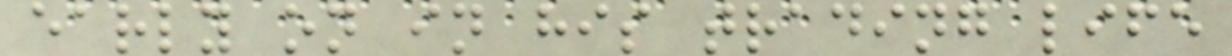early on in his trading life
